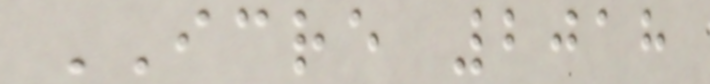ICRE 2018
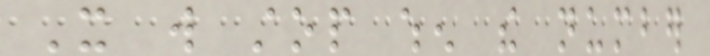It will stop when the number
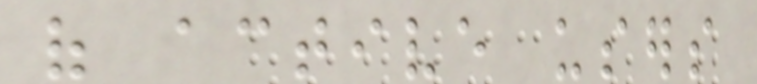of active users
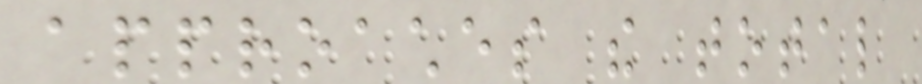approaches the total
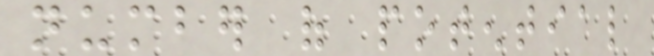number of potential
